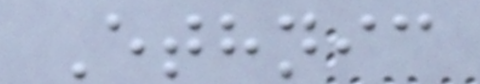Ethnic
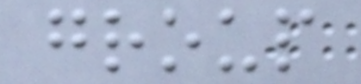group
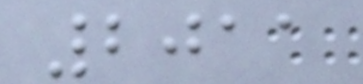2011
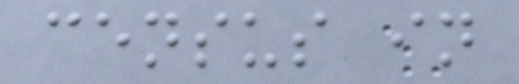census in
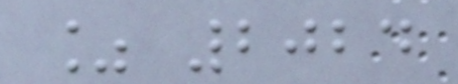% 2024
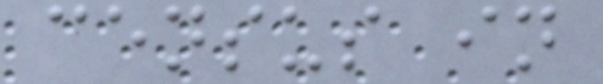census in
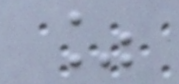%
